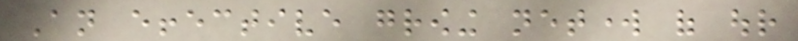An effective growing network of our
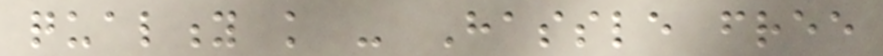quality knowledge - Hassle free
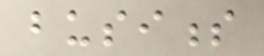business
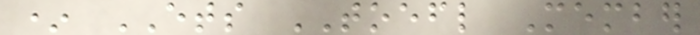* ETS TOEFL Member
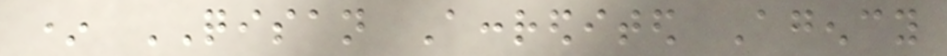* QISAN Accredited Agency
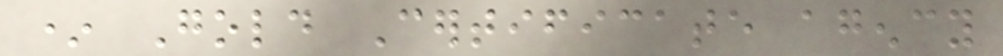* Gold Certificate agency
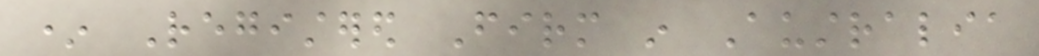* Registered Firm in Australia
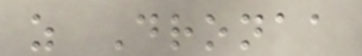as Dronaa
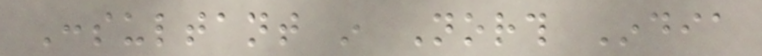Consultant in North India
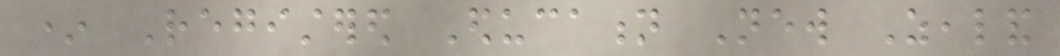* Registered Education New Zealand
